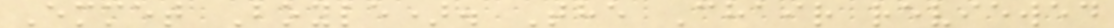Emmet Boyle). The Chair reviewed
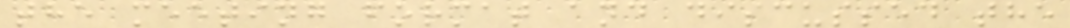the meeting format and discussed the
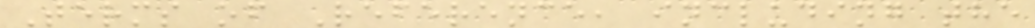Terms of Reference, including the
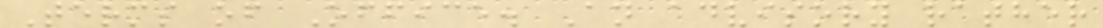Terms of Office. An advisory rather
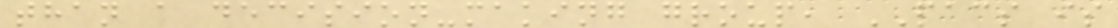than a decision-making group, PACS is
